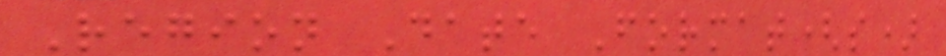Region Date Format(s)
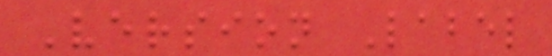Version Label
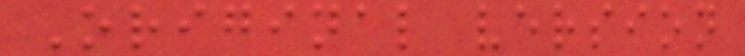Original version
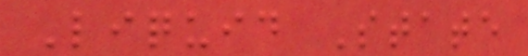Liquid State
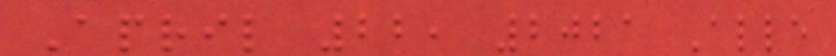April 22, 2021 Alle
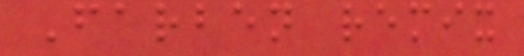Farben remix
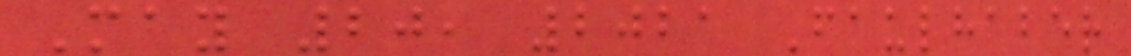May 20, 2021 Faulhaber
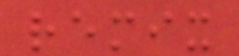remix
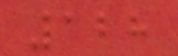128
